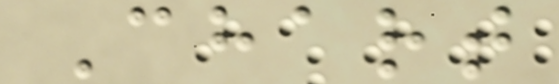Chart
